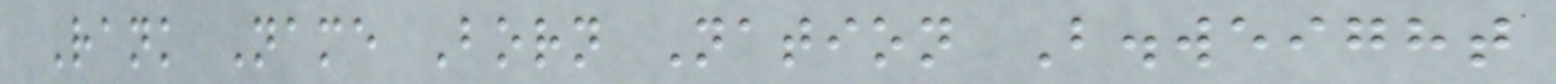Rank Name Born Nation B.weight
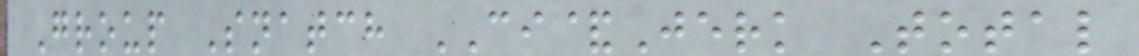Group Snatch CI&Jerk Total
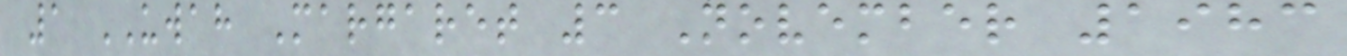1 UWAH Margaret 3 November 1983
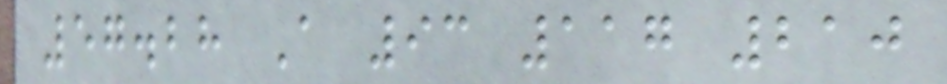57.28 A 93 117 210
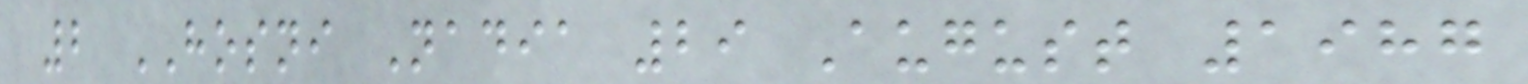2 HOSNI Nadia 29 August 1987
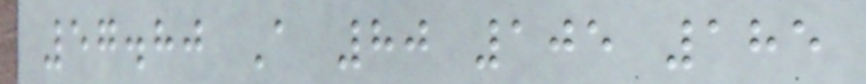57.80 A 80 105 185
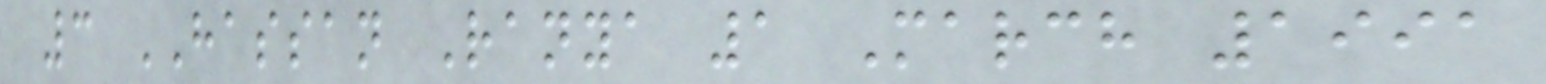3 HASSAN Ranya 1 March 1991
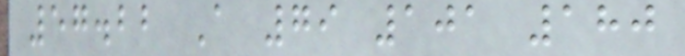57.22 A 79 101 180
